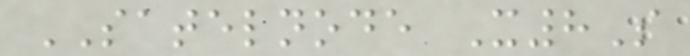SATELNODE X8S
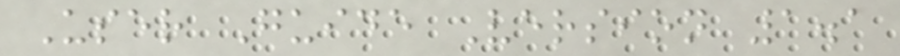User Guide Version 1.1
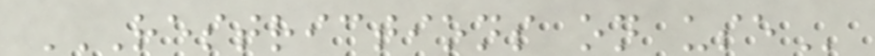RESTRICTIONS ON USE
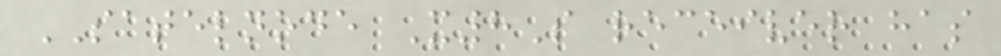SATELNODE X8S receiver has
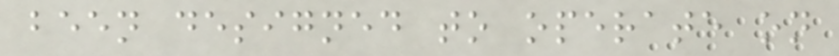been designed to operate on
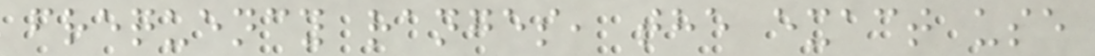frequency ranges, the exact use
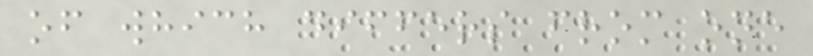of which differs from one
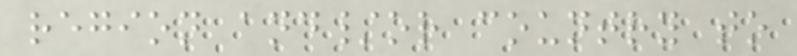region and/or country to
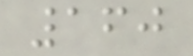160
